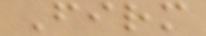Firm
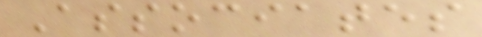Associates
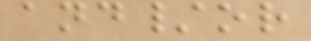and/or
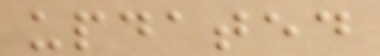updated
